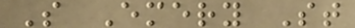S Emery St
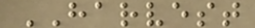HARVEST
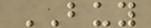BUY
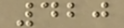420
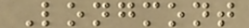Longmont
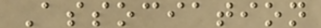Association
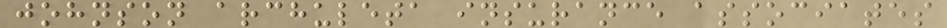johnson archuleta insurance associates
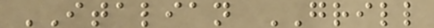ITALIAN GRILL
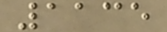1135
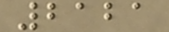2121
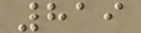819
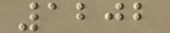1202
